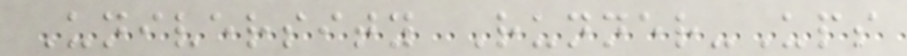University Runner-Ups
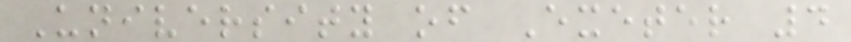University of Exeter 4
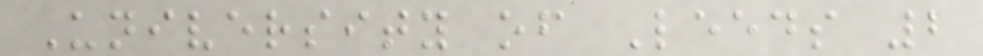University of Leeds 2
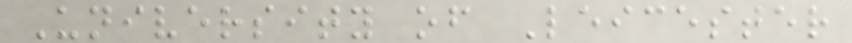University of Leicester
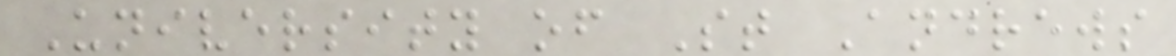University of St Andrews
